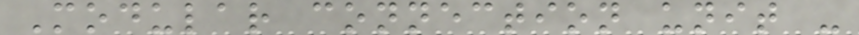Modular connection unit -
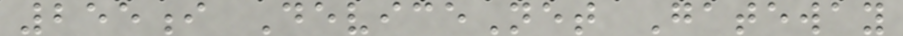255i DeviceNet Gateway
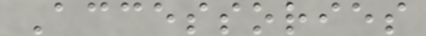Accessories
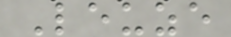Leuze
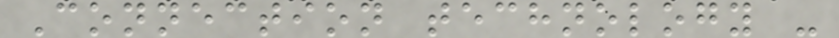Connection technology -
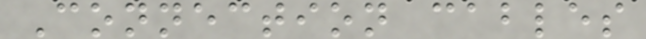Connection cables
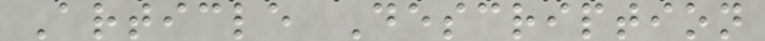Article Description
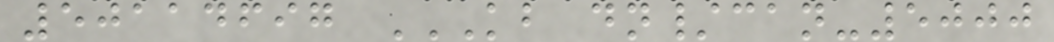50114697 KB DN/CAN-5000
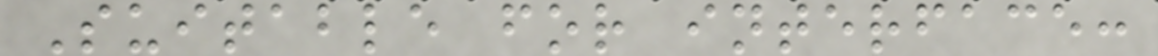Suitable for interface:
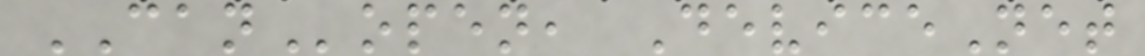CANopen, DeviceNet
